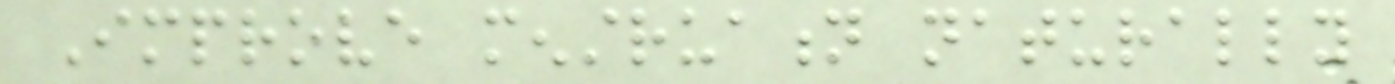Improve menstruation naturally
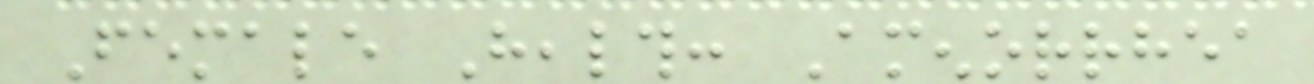Female Health: Amenorrhea
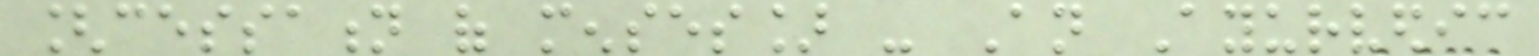[cessation of menses] - An Ayurvedic
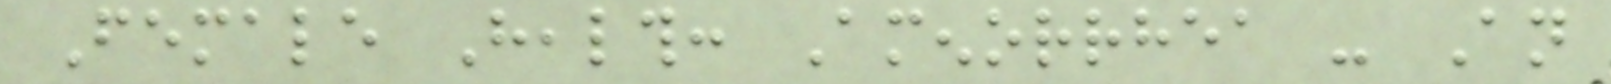Female Health: Amenorrhea - An
